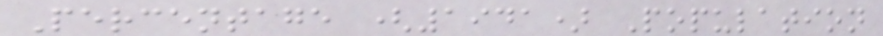Percentage (1941) Population
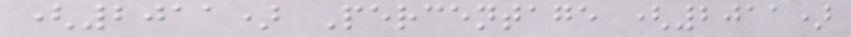(2011) Percentage (2011)
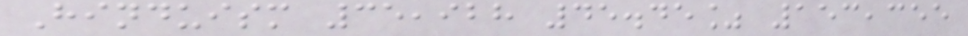Hinduism 35,928 45.45% 153,355
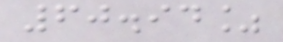60.94%
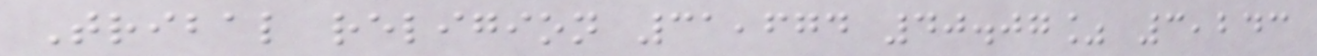Tribal religion 31,674 40.07% 3,243
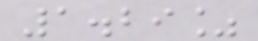1.29%
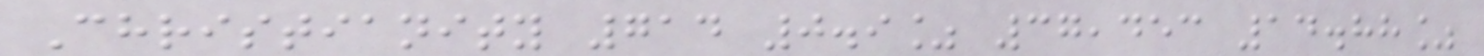Christianity 714 0.9% 37,453 14.88%
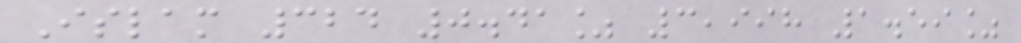Islam 324 0.41% 3,998 1.59%
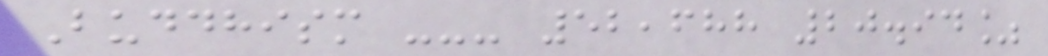Buddhism --- 52,688 20.94%
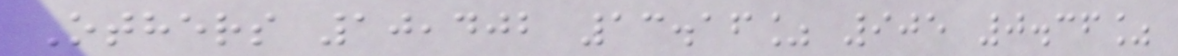Others 10,402 13.16% 905 0.36%
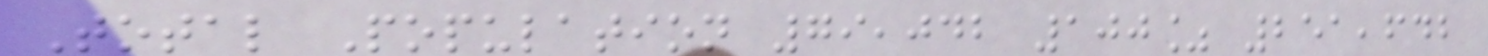Total Population 79,042 100% 251,642
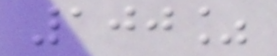100%
